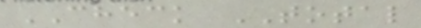CHECK TOTAL
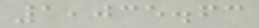1,035.63
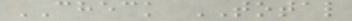CHECK TOTAL
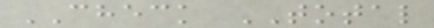CHECK TOTAL
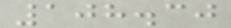108.30
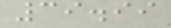39.99
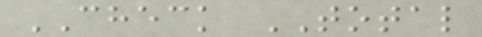CHECK TOTAL
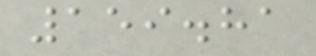159.81
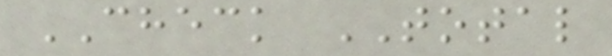CHECK TOTAL
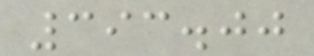393.00
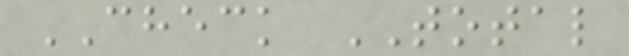CHECK TOTAL
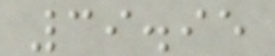39.95
